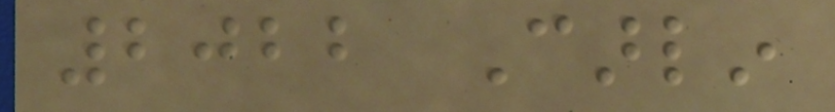2022 Carlin
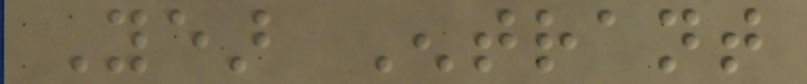Year Entrant
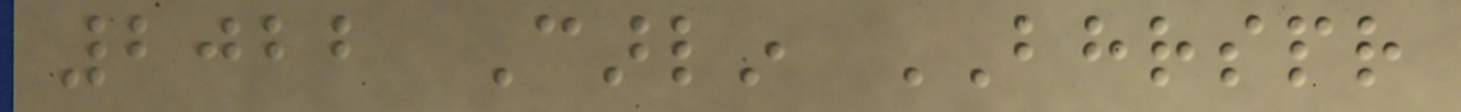2022 Carlin BHRSPR
